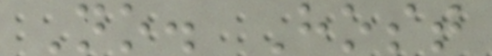No. Host
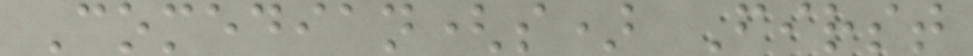Comedian(s) First
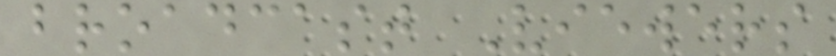broadcast Viewers
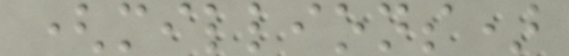(millions)
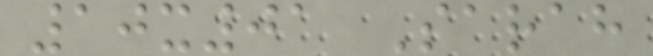10x01 Sarah
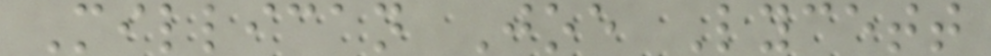Millican Joe Lycett
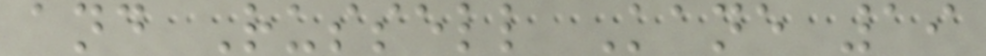and Russell Kane 19
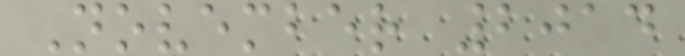November 2014
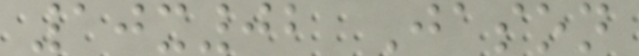10x02 Jason
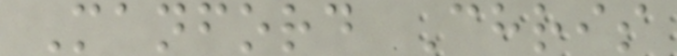Manford Chris
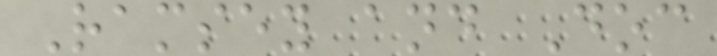Ramsey and Doc
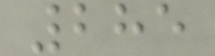285
